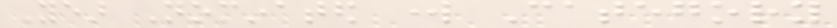Year Nominated work Category
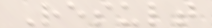Result
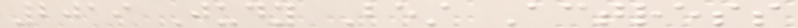2019 Judy Best Actress
